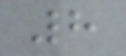8
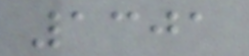1301
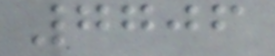7706
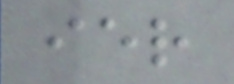ier
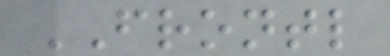FRONTL
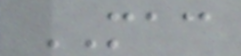MAC
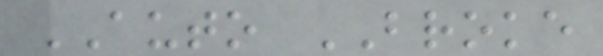AUTO BROKE
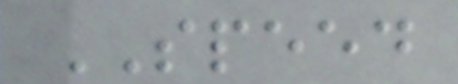SPEED
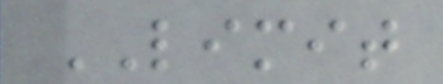LIMIT
